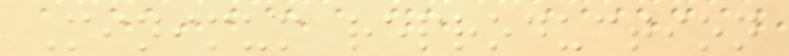Minimum reproduction
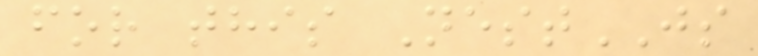for this NestJS
